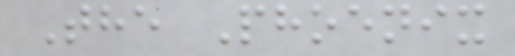The Phoenix
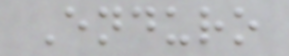Enduro
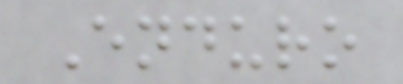Enduro
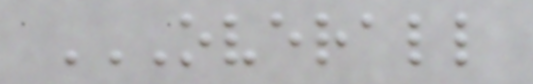OVERALL
